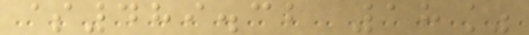$489.32 18%
